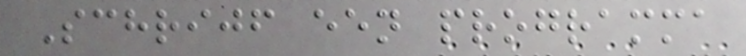Schrijf een programma
